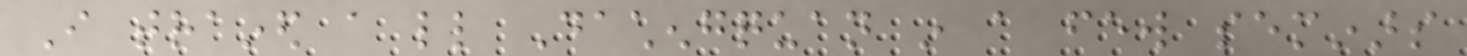I trained a little Dachengquan in a few seminars
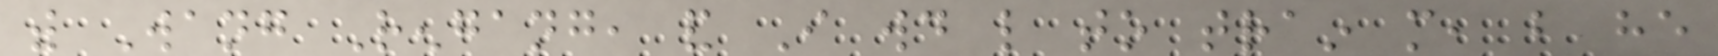with Wang Rengang, and I would like to train more, but he
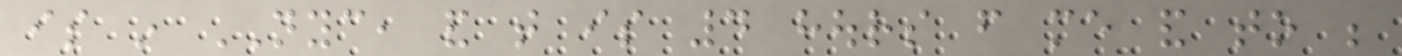is in NYC, and that is 4 hours from me and to be
